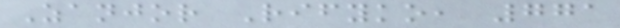Zanjor Rifyko, 771
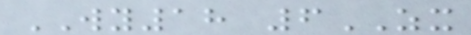WY18 6ZX
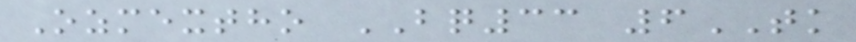Ozmextho BQ33 6TK
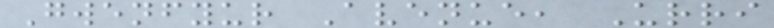Gwenfyur Avenue, Urri
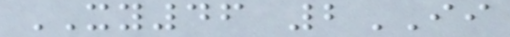XY46 2II
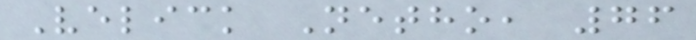Velick Netho, 76
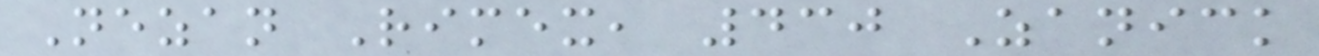Nezan Rimex, 430 Zanick
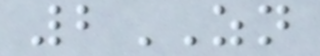2ZN
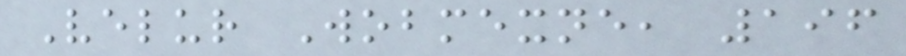Velur Wobmexne, 196
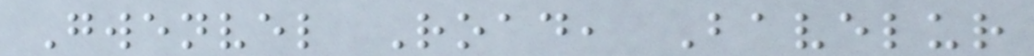Gwenvel Road, Bavelur
